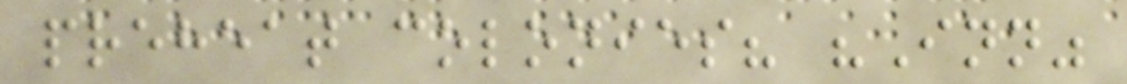preheat colonies? "Inn"
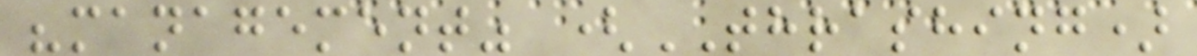"management" (THRASHING)
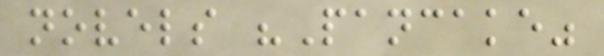novels "Pancake"
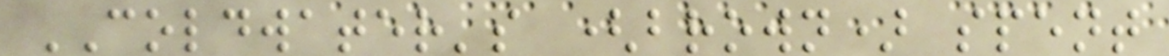COLDWATER's (brown) spent
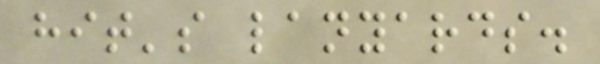hit's lanyards.
